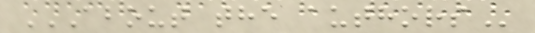ABOUT THE AUTHORS
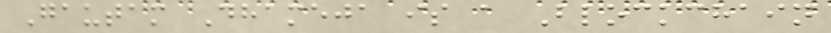Gautam Dhameja is a Blockchain
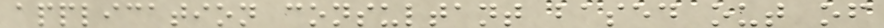application consultant based out of
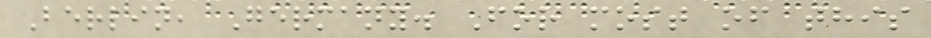Berlin, Germany. For most of this
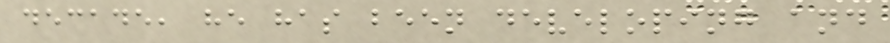decade, he has been developing and
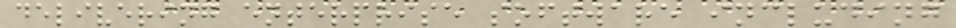delivering enterprise software including
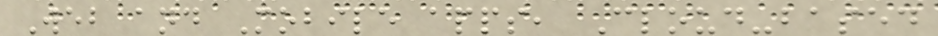Web and Mobile apps, Cloud-based
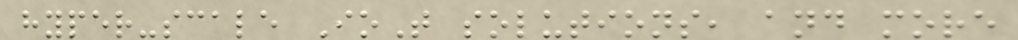hyper-scale IoT solutions, and more
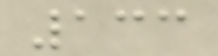133
